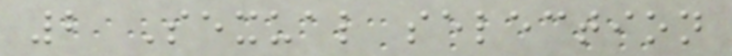2 Sexual selection
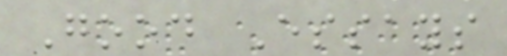Good Essays
